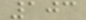103
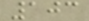103
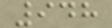948
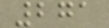271
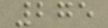275
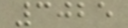3025
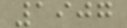1907
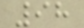98
